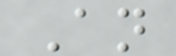An
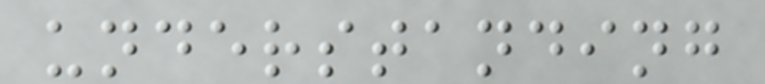understanding
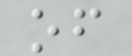of
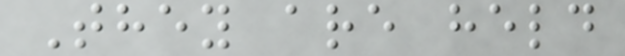They are held
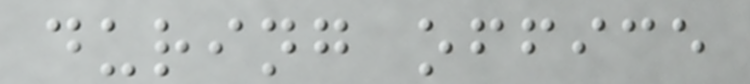during office
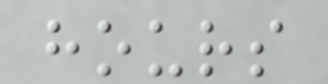hours
